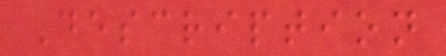Description
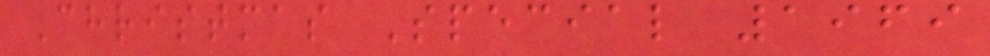Christmas Special 1969
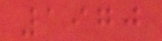1970
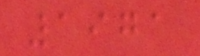1971
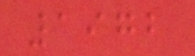1972
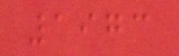1973
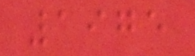1975
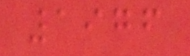1976
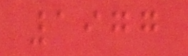1977
